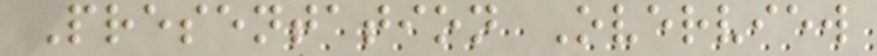Presentation Overview
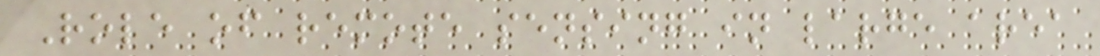Role of remote sensing in large area
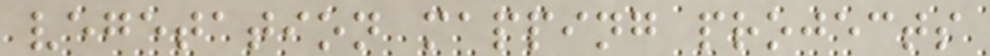vegetation mapping projects
